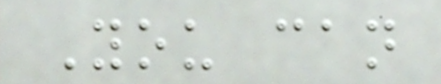You can
